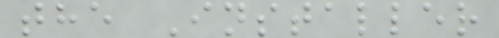the Installer
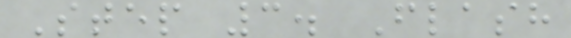Step 3. Flash
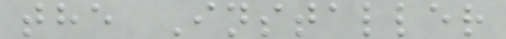the Installer
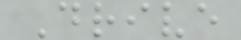Drive
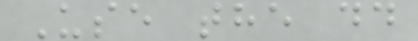Use the dd
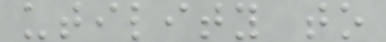utility to
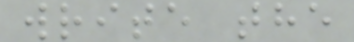write the
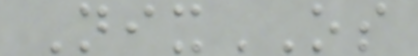NixOS
